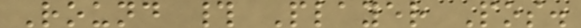Round # Player Pos.
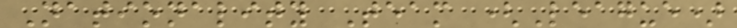Nationality Team (League)
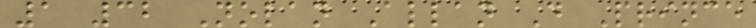1 32 Nolan Allan D Prince
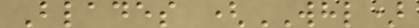Blades (WHL)
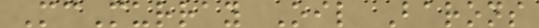McMurray Oil Barons
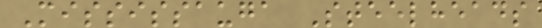Mississauga Steelheads
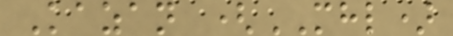Kazan (MHL)
